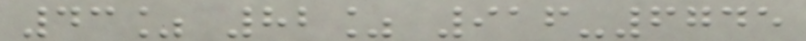43% 82% 916-6745
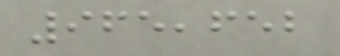965,652
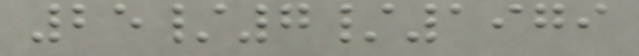25/7/1979
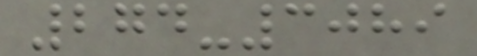274-3089
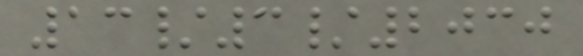13/3/2030
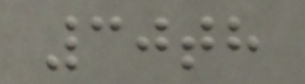30th
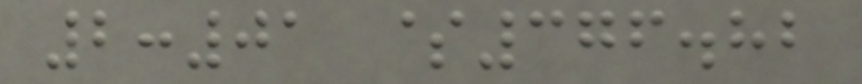2:01 $376.82
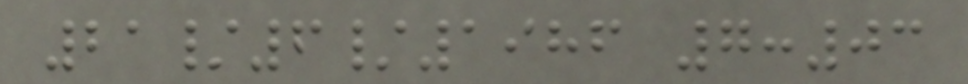21/6/1986 7:03
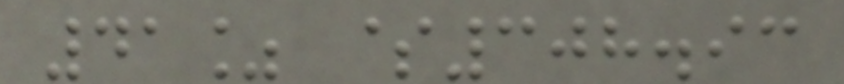41% $308.93
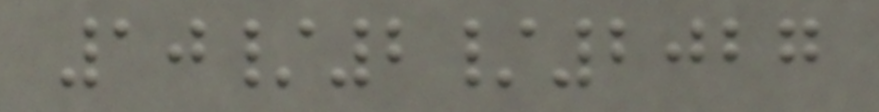10/2/2027
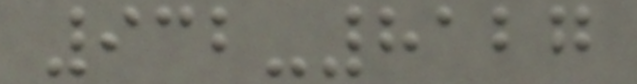932-8127
